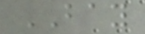BAY
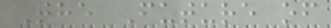The Future of
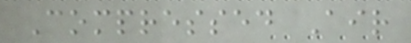Compressed Air
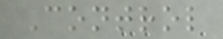Control
